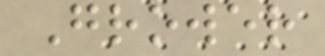Grower
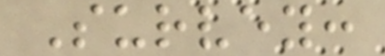Survey:
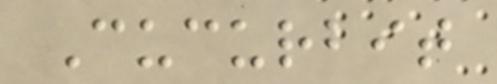Cucurbit
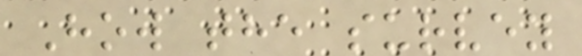How the survey
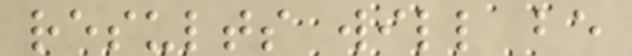results will be
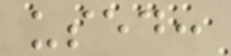used:
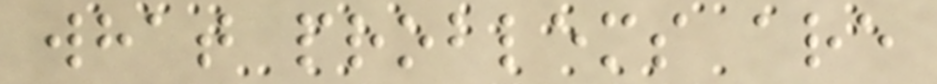what problems are
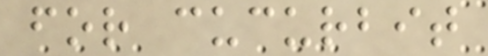for cucurbit
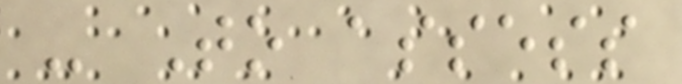- To assess
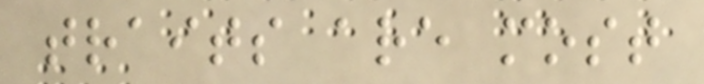traits are most
